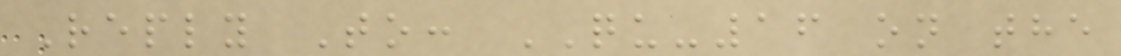Reply To: QU-16 on the
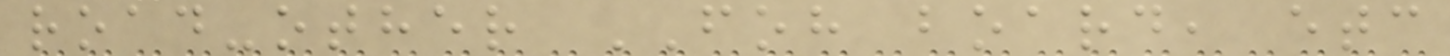road-other FOH board, etc
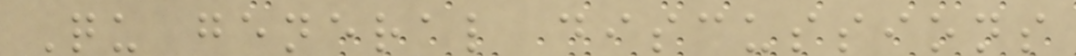Qu general discussions
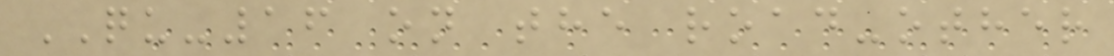QU-16 on the road-other
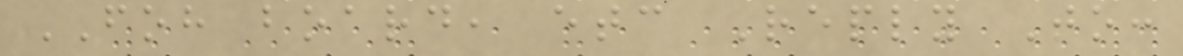FOH board, etc Reply To:
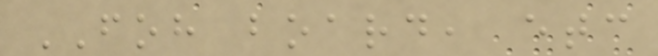FOH board, etc
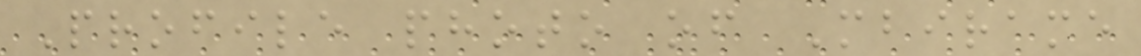Profile photo of Mbirame
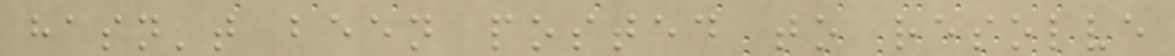hasn't been posted to resolve
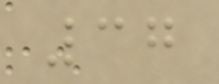37
